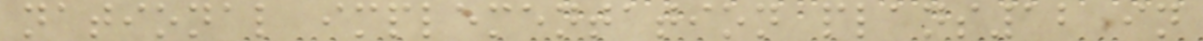national implementation plans12 in
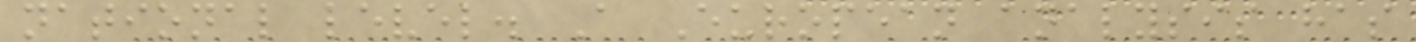national level. A European analysis has
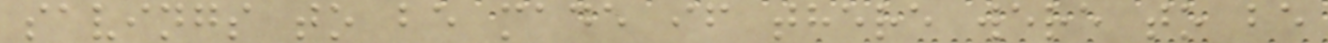savings to be made if there were to be
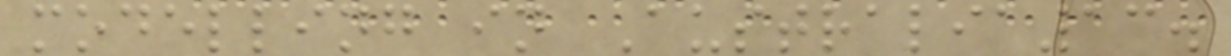modelling in Australia13.
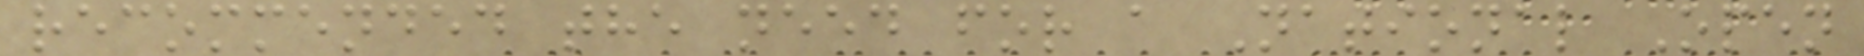recommended the need for a National Open
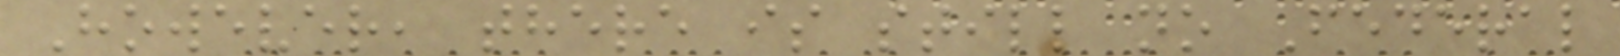However, there is still no Federal
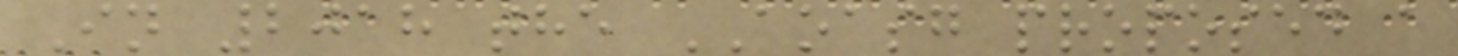In 2018 the AOASG proposed a
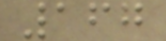167
